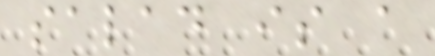salad is a
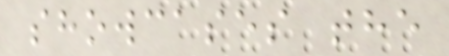showcases the
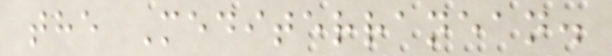the Mediterranean.
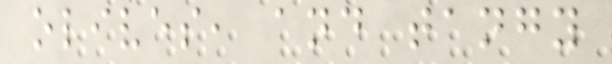olives, and tangy
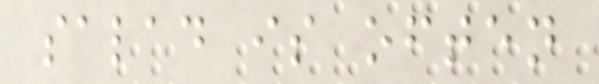salad is often
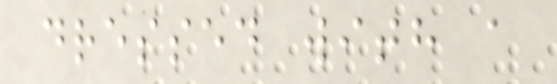dressed with a
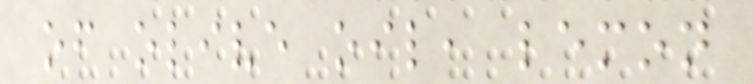of olive oil, lemon
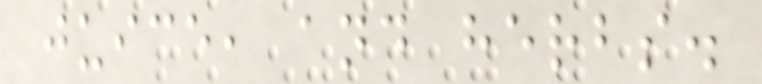juice, and herbs.
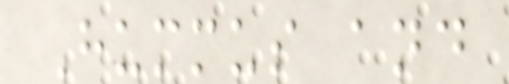Hummus and
